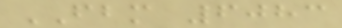FBM 6083
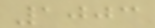1003
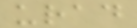urad
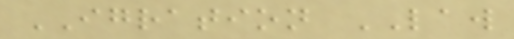IGRATION LAW
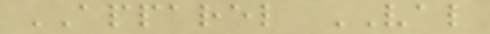APPAREL VAL
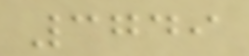3749
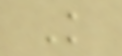K
